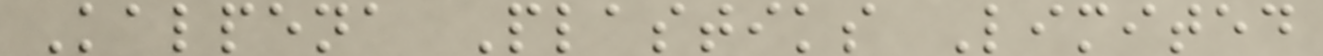Kalpena Plastiks Limited
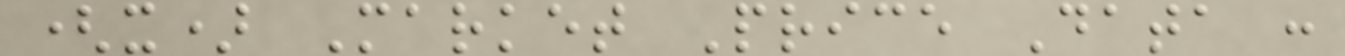(x) Market Price Data :
